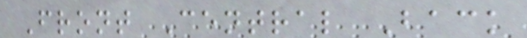Front Central Back
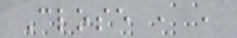Close , ,
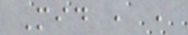Mid , ,
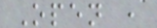Open ,
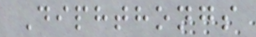Diphthongs
